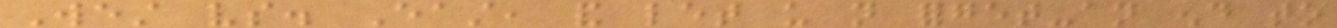West vs. East, and let us not forget-an end to
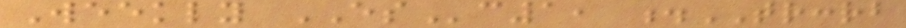Weekly ESc1, .TRCCRB
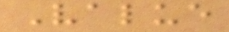Value
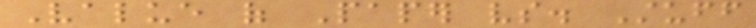Value of Paper vs. Stuff
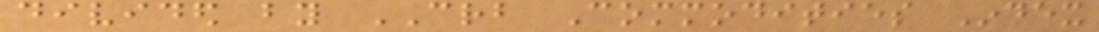divided by CRB Commodities Index
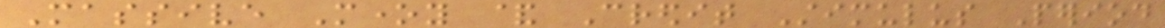Massive Money & Credit Stimulus Period
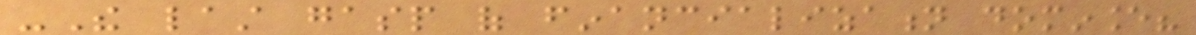-The last gasp of financialization dominance?
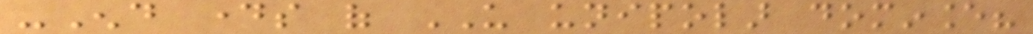-End days of US unipolar dominance?
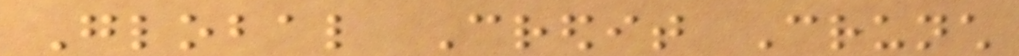Global Credit Crunch
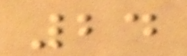24
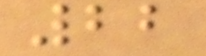22
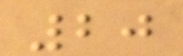20
